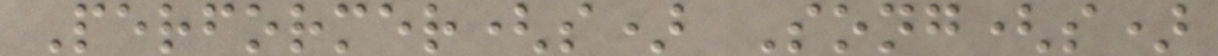Performer(s) Song(s)
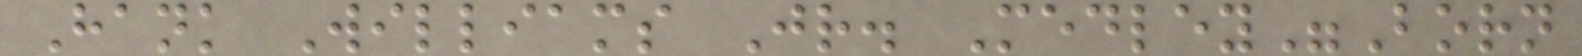Hank Williams Jr. Medley"Born
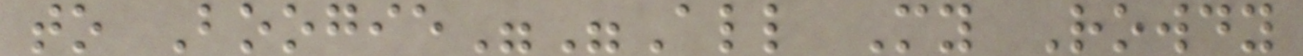to Boogie""All My Rowdy
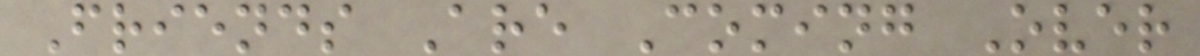Friends Are Coming Over
